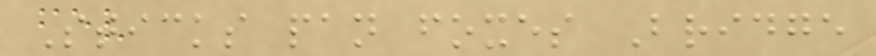Sticks pan foxes Bridge
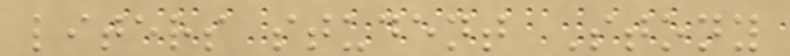liters student Stony
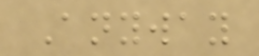Anyway
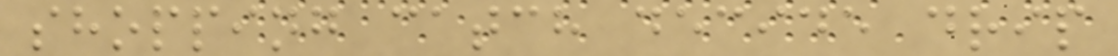shopping catch decide drip
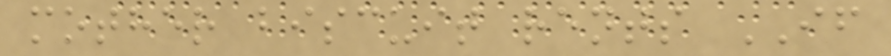mother biscuit rents IF
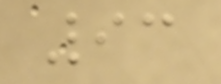93
